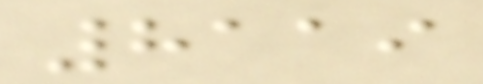8119
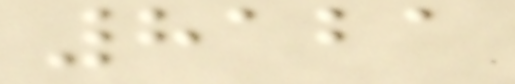8121
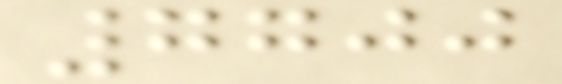7700
